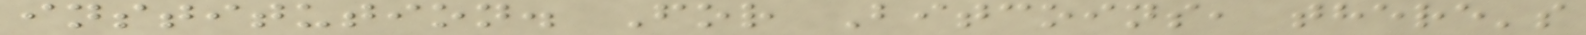institution. For Bitcoins, there's
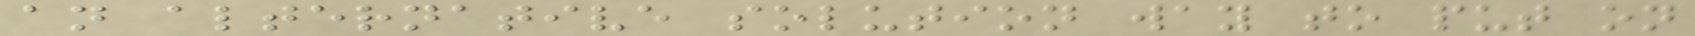an alternative solution way to put on
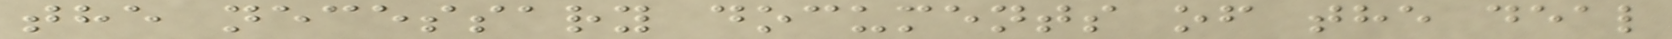the necessary documents of the deal
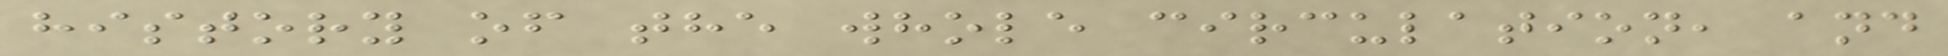history of the whole circulation, and
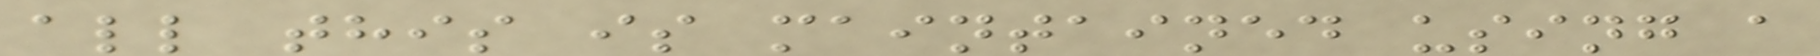all this is maintained using a
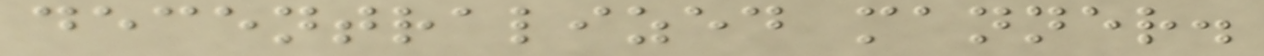decentralized manner.
